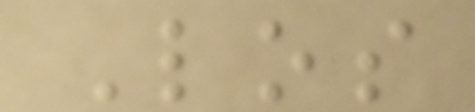Los
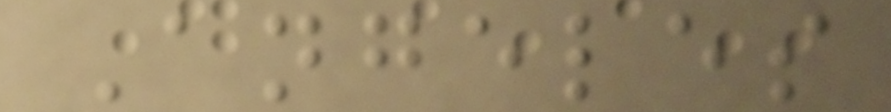Angeles
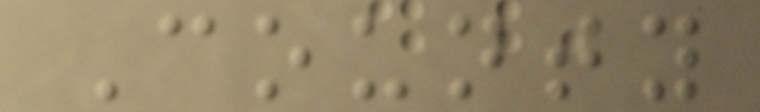County
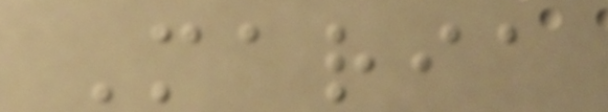Maria
